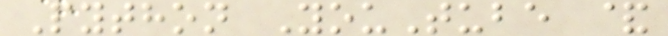Python YouTube &
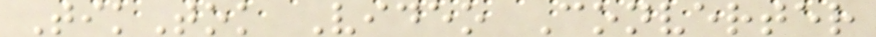TikTok Video Converter
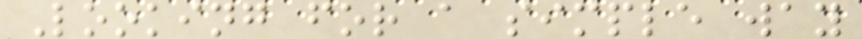Looking for a simple way
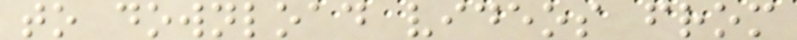to download videos from
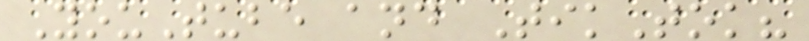YouTube and TikTok?
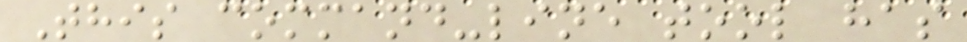This command-line tool has
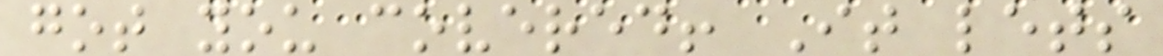got you covered! It lets
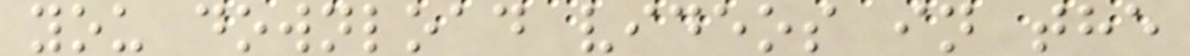you download videos in the
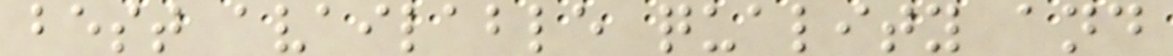best available quality and
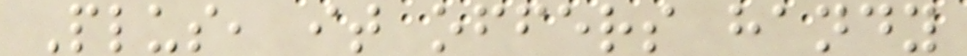Plus, it offers handy
